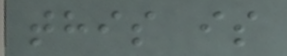this is
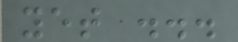yet ...
